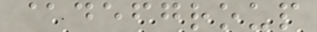@defgroup
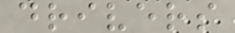drivers
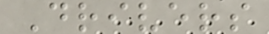Drivers
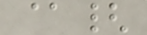@{
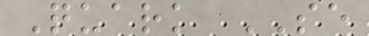Quark SE
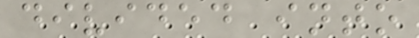divided into
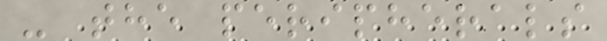- the peripherals
